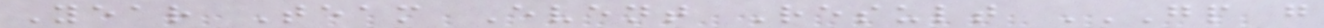Year Team Event Result GP G
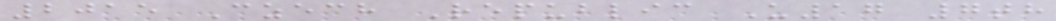2015 Czech Republic U17 7th
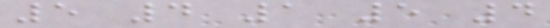5 4 1 5 4
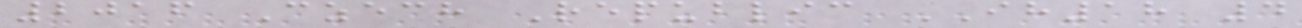2016 Czech Republic IH18 4
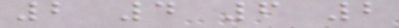2 4 6 2
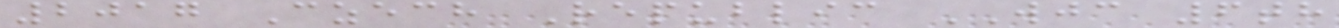2017 Czech Republic WJC 6th
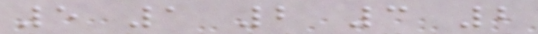5 1 2 3 2
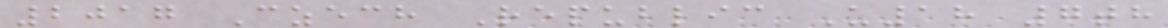2017 Czech Republic U18 7th
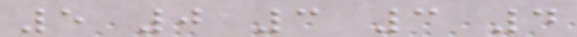5 0 3 3 4
